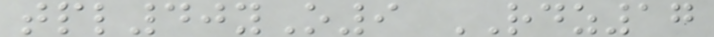tpl40yO9 RDZ17
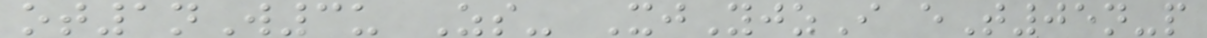ot1nW3u Zs- XjYjzI eT05n-p
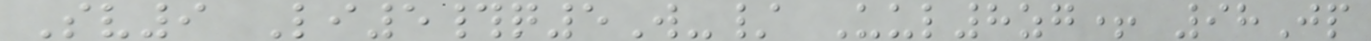Sv9 Li5#q5W-/ Uul8zg+ 98Jp
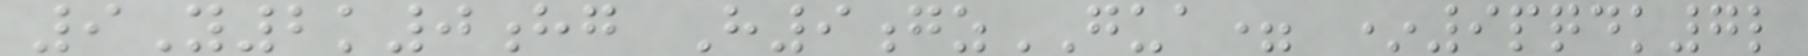9Y2k0hg H9gzGUA= *9pqdk7l
